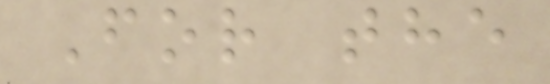For the
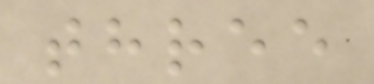three
